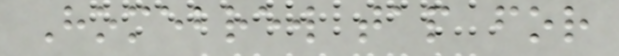Homebrew tap for
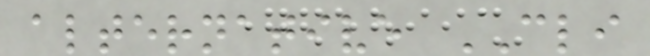alternative CLI
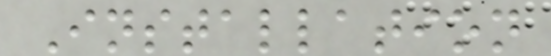Installation
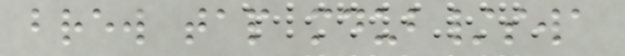brew tap mdub/swa
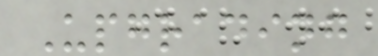Upgrading
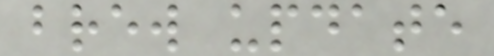brew update
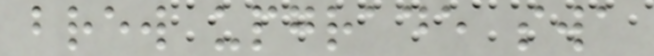brew upgrade swa
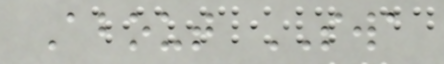About SWA
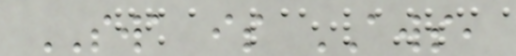SWA is AWS,
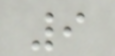9
